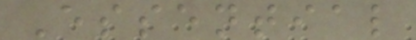Essential
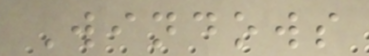Windows
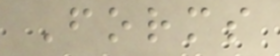Forms
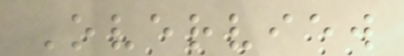Overview
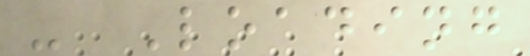- Loading
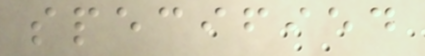specified
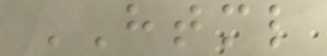HTML
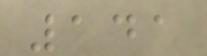141
